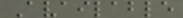Available
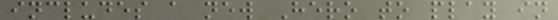includes a new Hero to play in
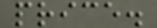price.
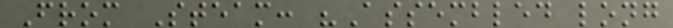From Steam: "Assembled long
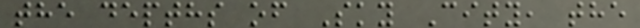the depths of Sky City, the
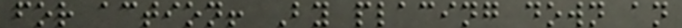for action! By placing down an
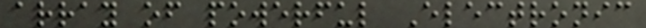array of powerful Electronic
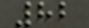82
